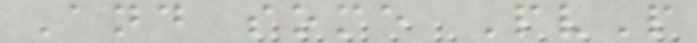And some PvP
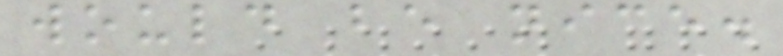would be nice.
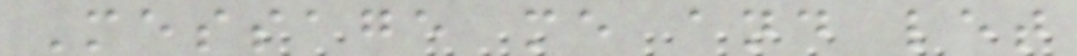Message me and let
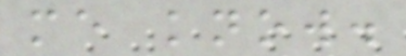me know.
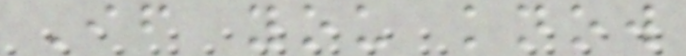If you know
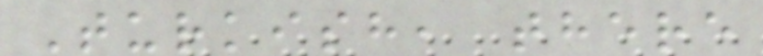Turkish, there
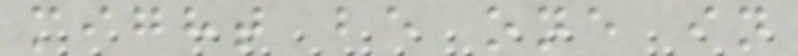might be one in
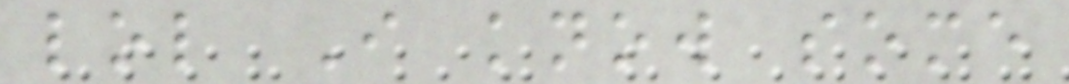lol I know some
